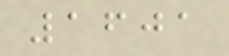1601
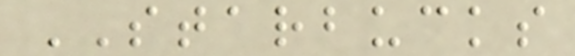STARBUCKS
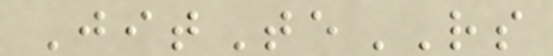JitTeRS
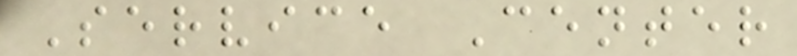Service Center
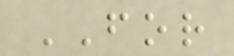FOR
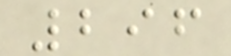296
